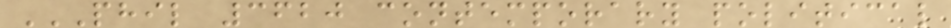PHIL 3620 CONTEMPORARY POLITICAL
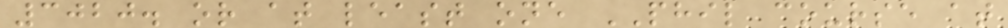3020. or at least one PHIL course at
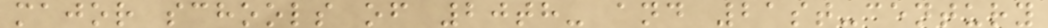major schools of 20th- and 21st-century
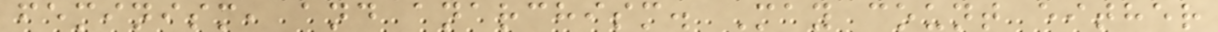feminism, and anarchism. May count either
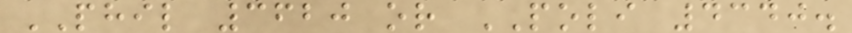PHIL 3620 or POLI 4340.
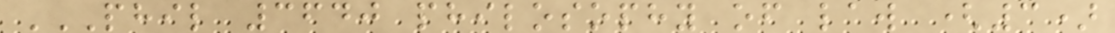PHIL 3640 PHILOSOPHY OF LAW (3)
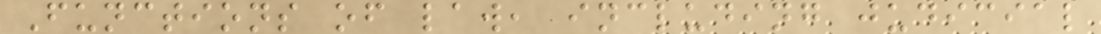Functions of law, including judicial
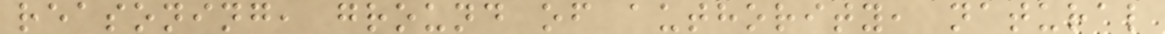reasoning, ground of authority, natural
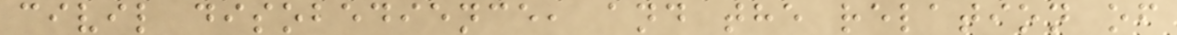civil disobedience, and the relation of
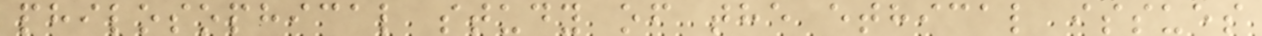philosophical study of the ethical issues
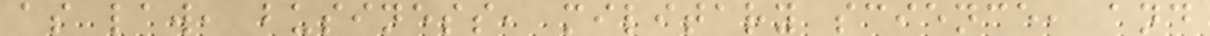as law, business, military science, and
